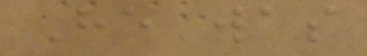He was
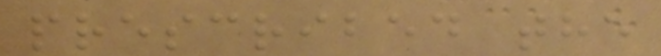prescribed the
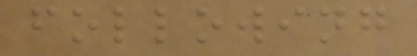following
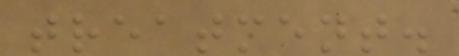treatment.
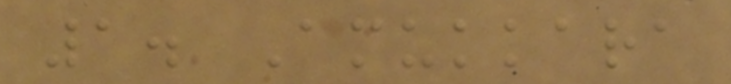1. Amukkara
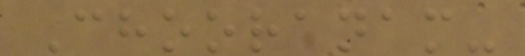Chooranam-
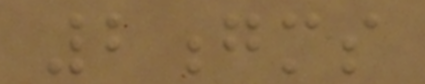2gms
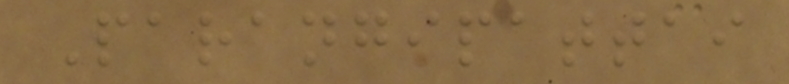Parangipattai
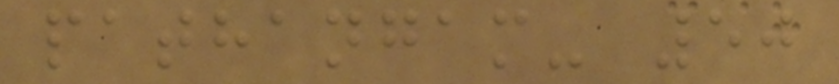pathangam- 50
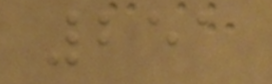251
